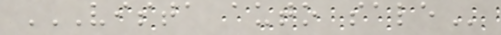VISTA AUTO SALE
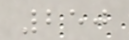250
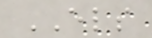ELS
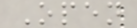Open
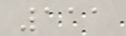111
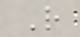R
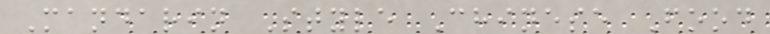Mandarin Style Chinese Food
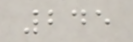245
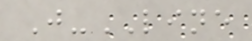J-LINE
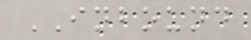INBOUND
